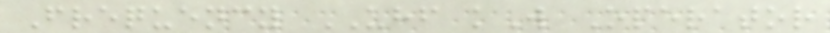Frequency UHF kW Operator
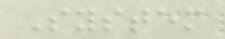System
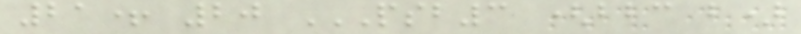21+ 20 PSB3 (BBC B)
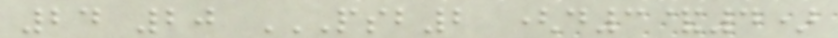24 20 PSB2 (D3&4)
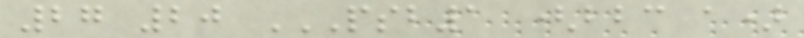27 20 PSB1 (BBC A)
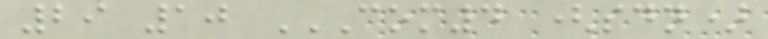29 10 COM4 (SDN)
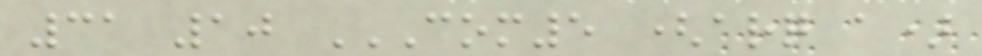31 10 COM5 (ARQ A)
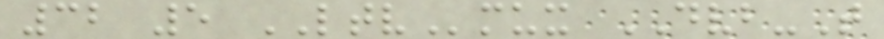32 5 LTVmux DVB-T
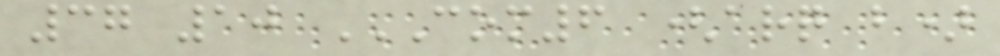37 10 COM6 (ARQ B)
